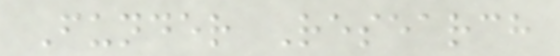Funder Research
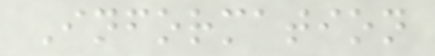Information
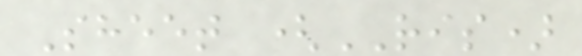Sheet (RIS)
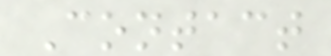Contact
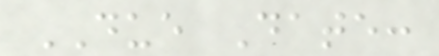DUE Date:
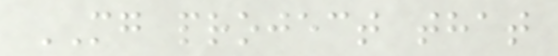MG project that
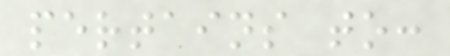pertains to:
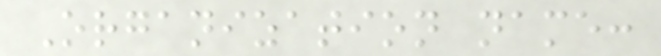Organization name:
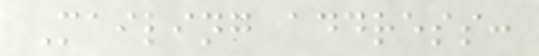Mailing address:
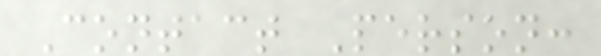Contact Person:
